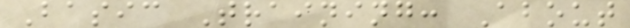Basic Training: About
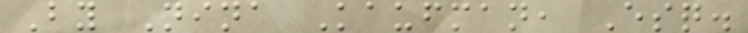By Nina Kaufman, Esq.
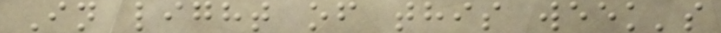In light of this week's
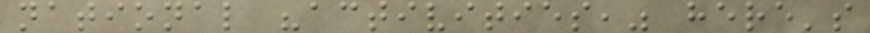national "activities," here's
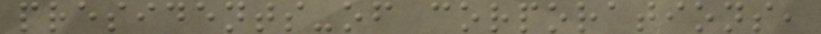presidents-of corporations,
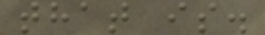that is.
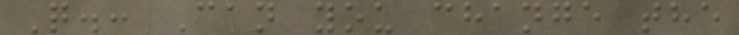Q.: Can you change the
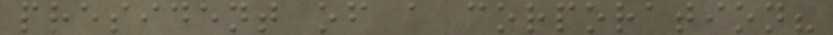president of a corporation?
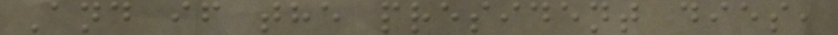And if the president dies,
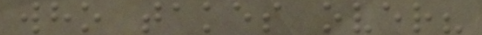who takes over?
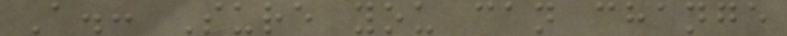A.: Sure you can change
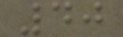40
